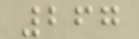267
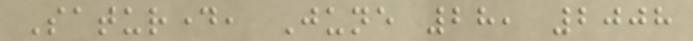Saturday, June 28, 2008
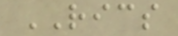RICS
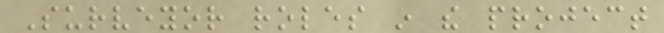Surveyor roles in the project
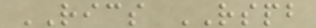RICS RSPB
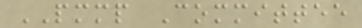PMMP Committee
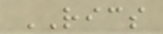RICS
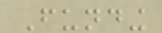Funding
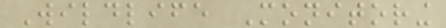Wildlife Monitoring
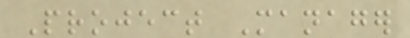Project Manager
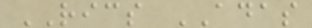RICS ADAS
